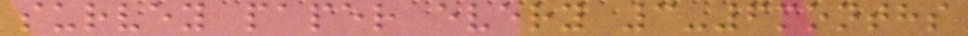survey paper every 3-6months
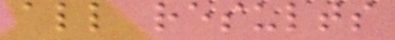all results
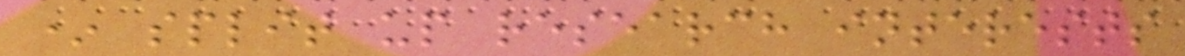* split up research interests
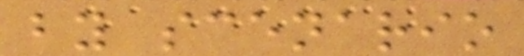by scenario
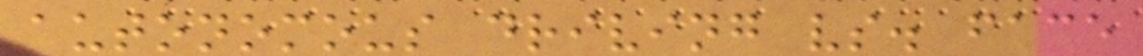autonomous driving vs. face
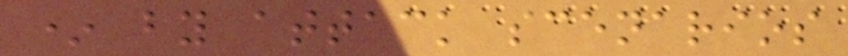* by attack scenarios
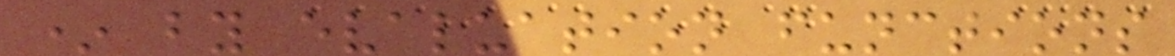* by evaluation functions
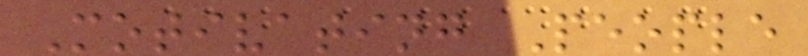Motivating People
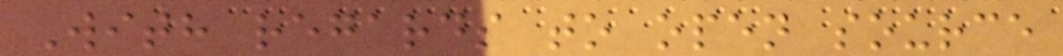With regards to open source
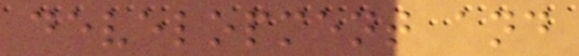development and
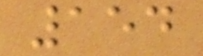154
